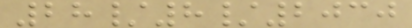28/8/2030
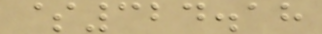$324.18
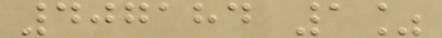407184 1%
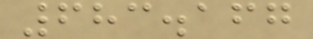683.167
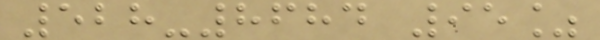528-8684 95%
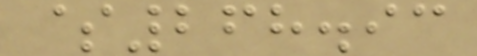$268.93
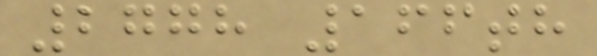2778 166th
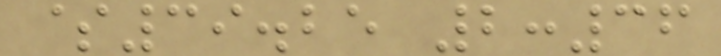$39.25 2:36
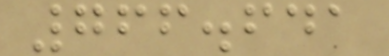766.641
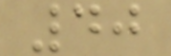40
